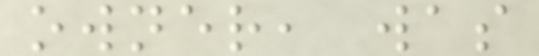owner, was
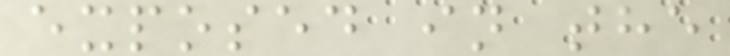exposed in the
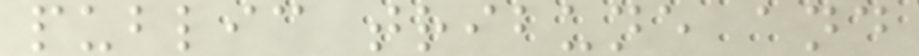public tribune and
